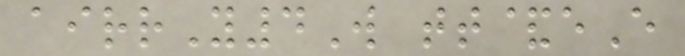airrY4W tt&eE
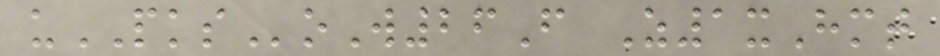uPKSoW26F Z1xHmt
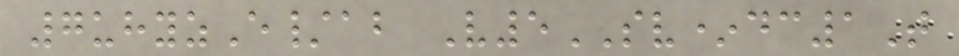7uhyzE/ab V5SV*dc1T
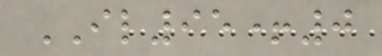IL95+0
